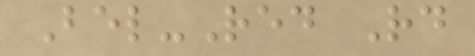Bel-Red Rd
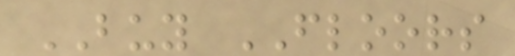BUY FLOORS
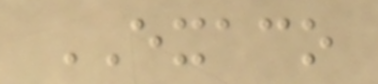EXACO
